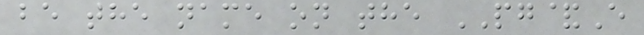be the name on the PG&E
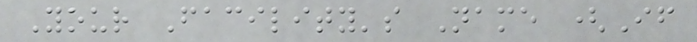Your Facility's Name (If
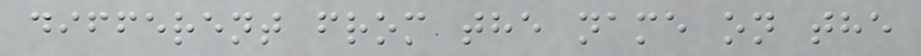different from the name on the
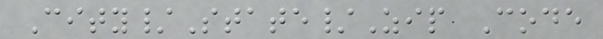City/State/Zip Code
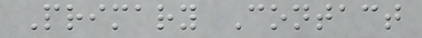Primary Contact
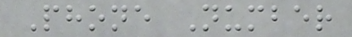Phone Number
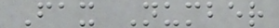Fax Number
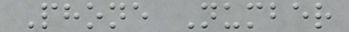Phone Number
